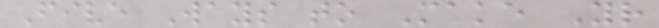Five Ways to Make Your
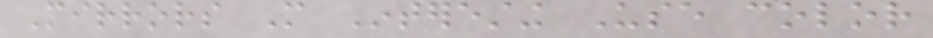Mirrors More Interesting Use color
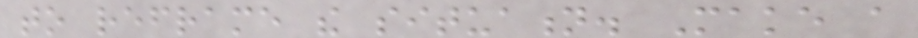to reframe the situation. Make a
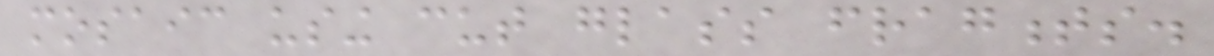mosaic using cut glass fragments.
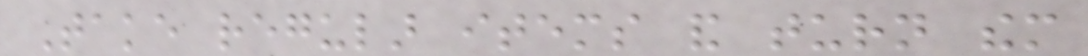Take regular items and turn them
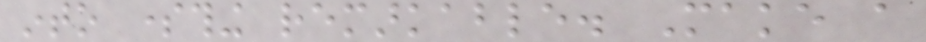into something remarkable. Make a
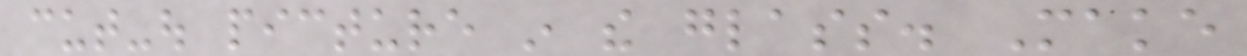cut-out picture in the glass. Make
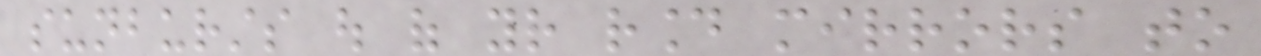sunbursts out of your round mirrors to
